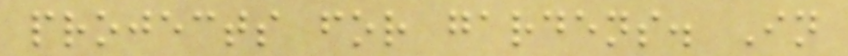projects for gardens. In
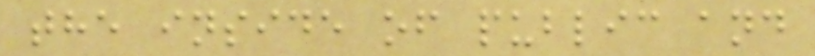the inside of public and
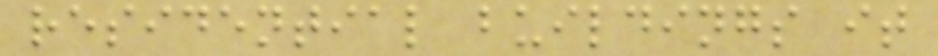residential buildings it
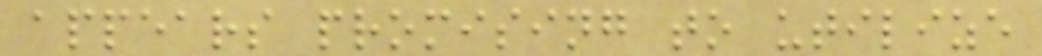appears promising to utilize
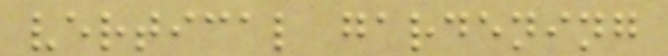vertical gardening
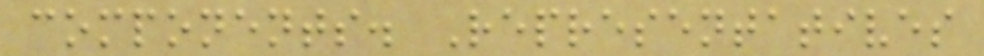components. Representatives
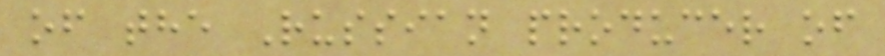of the Russian producer of
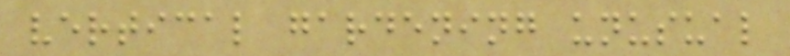vertical gardening unusual
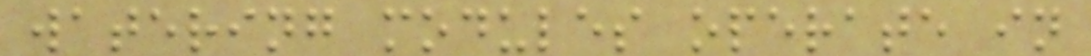watering modules operate in
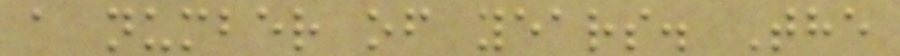a number of years. The
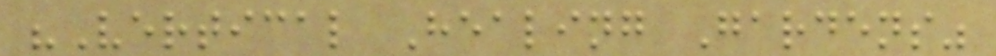"Vertical Healing Gardens"
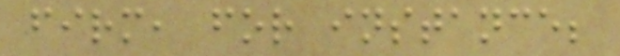firm, for instance;
